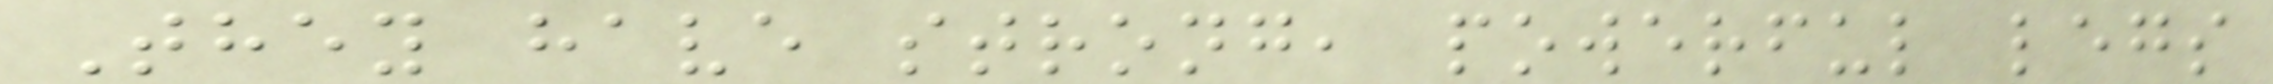They have strong, powerful legs
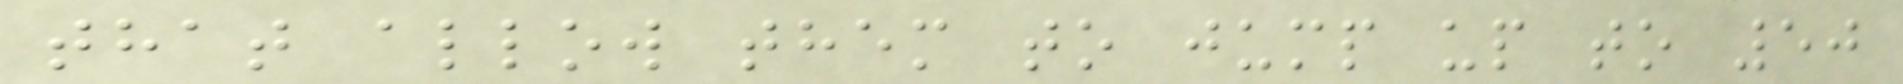that allow them to jump up to 50
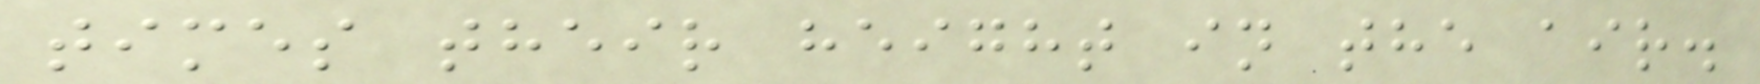times their height in the air.
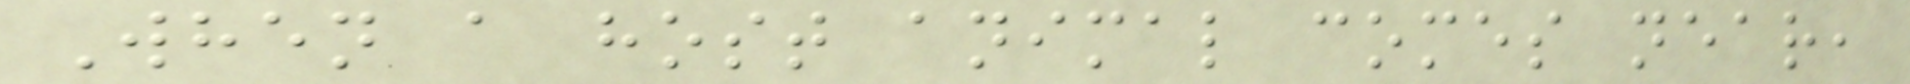When a host animal comes near,
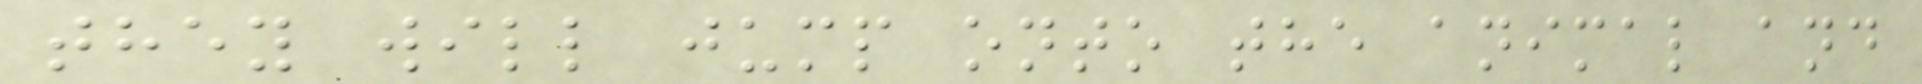they will jump onto the animal and
